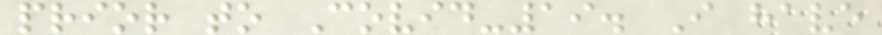prior to Covid-19. I have
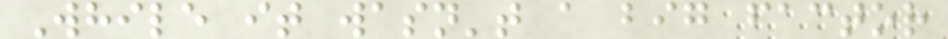While it wasn't a big factor
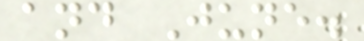and June.
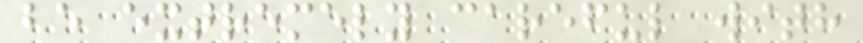be extremely careful with
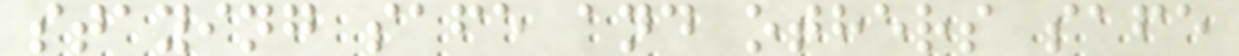staying safe and others safe
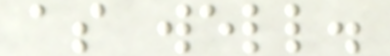as well.
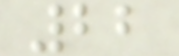22
